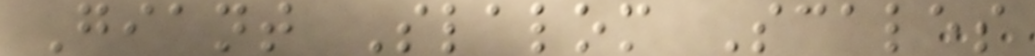Giant Slalom Scales
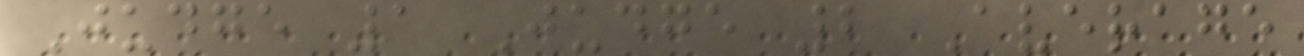Judge 1 Judge 2 Average
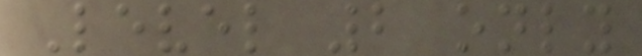Level 2 only
